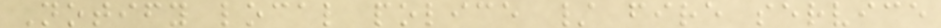Notify local police / fire service
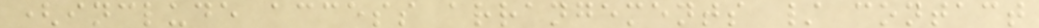(include access arrangements / contact
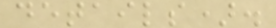details).
